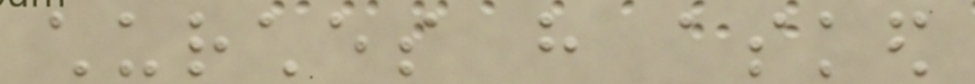churches have asked
